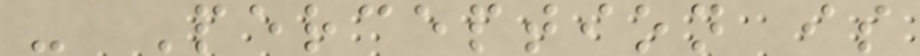- Perception is
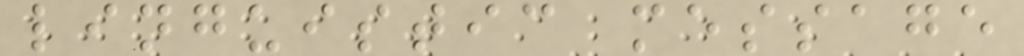linguistic message
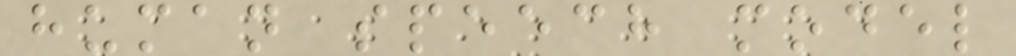human speech model
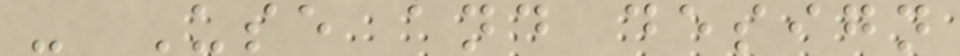- Use and design
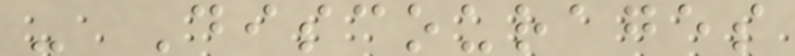- Discourages
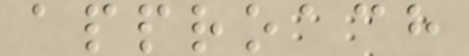approach
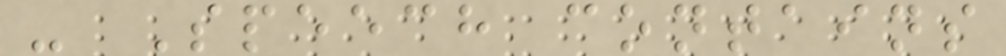- Speech contains
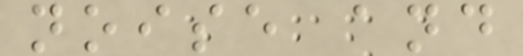noise and
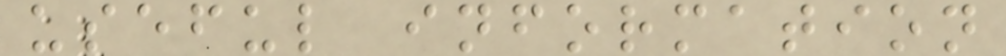useful information
